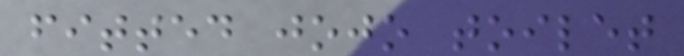fitted jojo toilet
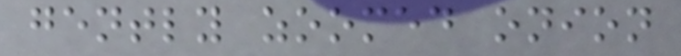gently zoomed onion
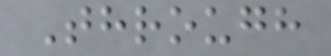Through
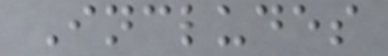Includes
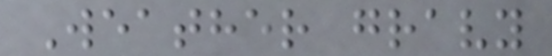Weather gravy
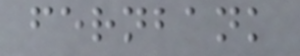fernbank
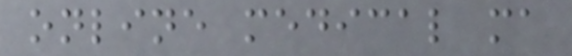online medical ma
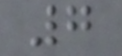7
